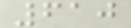610
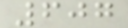607
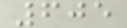605
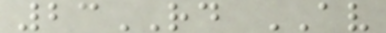23RD AV
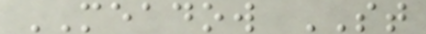MEADOW ST
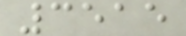3515
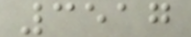3517
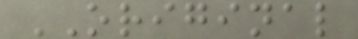ORIGINAL
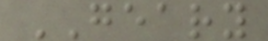GEARY
